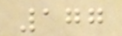177
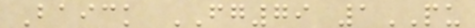Baick FG79 1PU
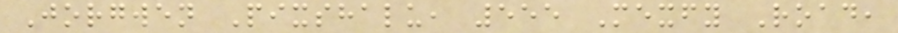Jorgwen Pixshalu, 555 Mexfy Road,
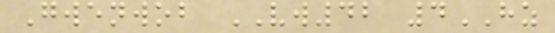Gwenwob VW42 4HZ
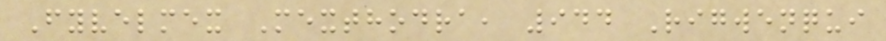Fyvelmex Mexthodra, 944 Rigwenqui
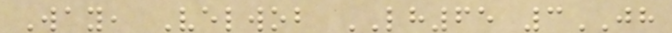Way, Velwob LH65 3JH
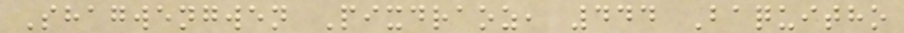Shagwengwen Pixdraoz, 444 Baquitho
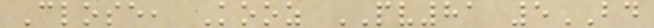Close, Kooz PV81 5BD
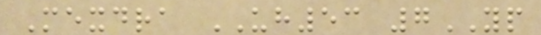Mexdra UH53 7YP
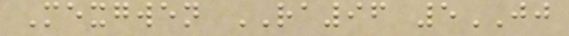Mexgwen RA96 5JJ
